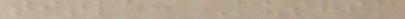title: Kushim
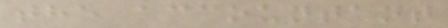the accountant
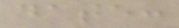date:
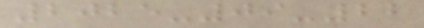2025-09-22
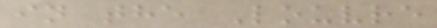in the Louvre
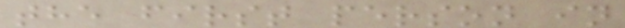the first person in
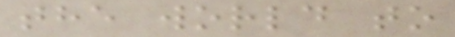the world to
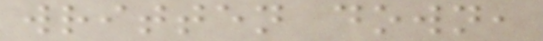written down,
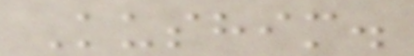Kushim.
